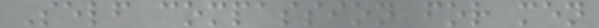Self compassion for men
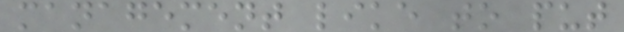management like to put
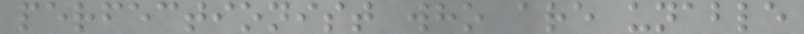perfectionist who are unable
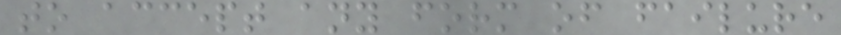to accept any form of failure
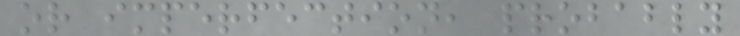or imperfection, probably
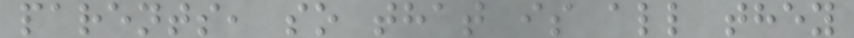parents, so that is all they
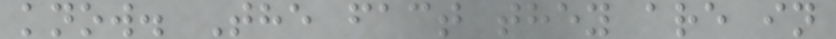know. The fact they are in
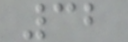32
